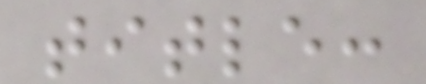title:
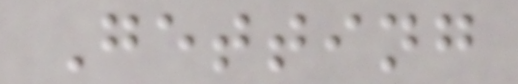Getting
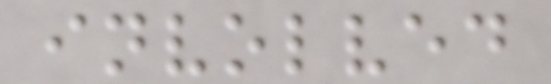involved
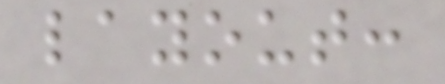layout:
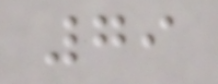79
